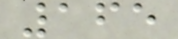165
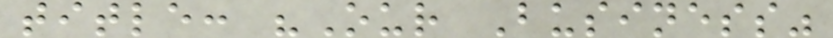title: "Our Business"
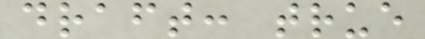draft: true
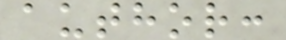author:
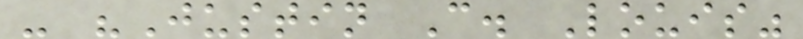- "Justin C. Louis"
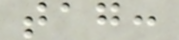tag:
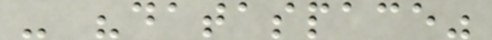- "dataspace"
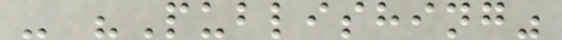- "Publishing"
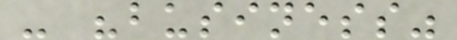- "business"
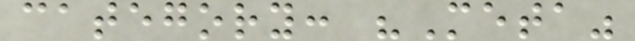category: "Meta"
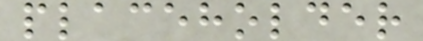placeholder
